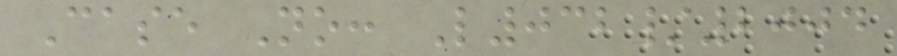Case No: L032/2004
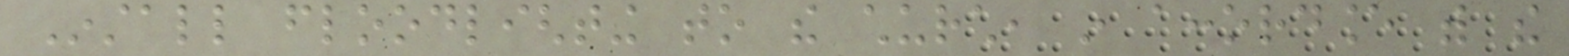Install floodlighting to the church, in accordance with the
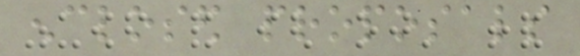enclosed proposals
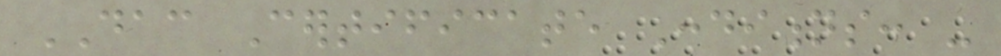DAC Certificate Conditions: -
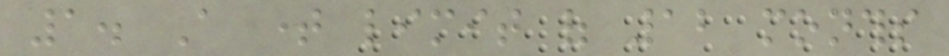1. A time limit of 12 months
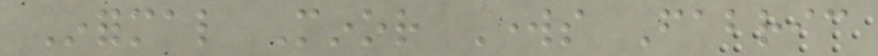Informal Minor Works Fabric
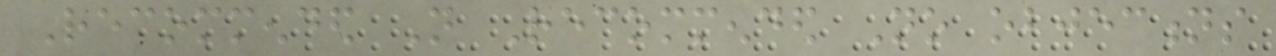Recommended Not Recommended No objections
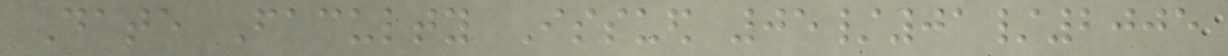Date Faculty Issued 05/01/2005
